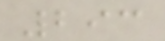293
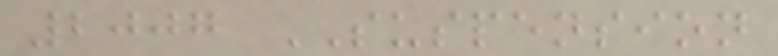2007 SUSPENSION
